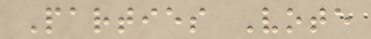Parties Vote
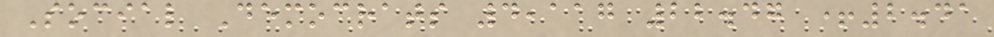Social Democrats 4,117 22.47 +2.41
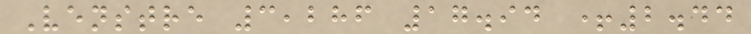Venstre 3,286 17.94 +2.44
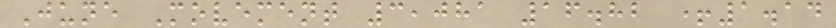June Movement 3,081 16.82 +1.14
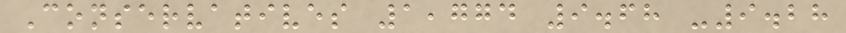Conservatives 1,774 9.68 -9.28
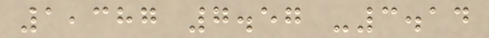1,387 7.57 -3.14
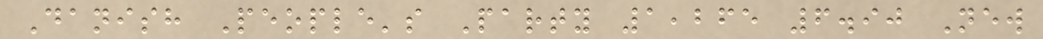Danish People's Party 1,265 6.90 New
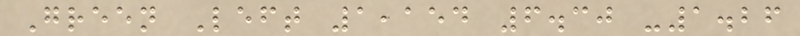Green Left 1,154 6.30 -1.26
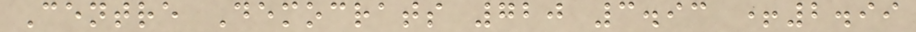Centre Democrats 720 3.93 +2.99
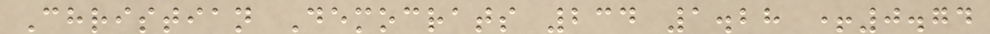Christian Democrats 234 1.28 +0.74
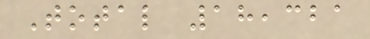Total 18,321
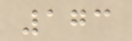173
